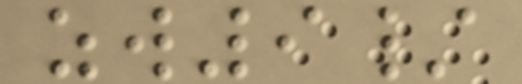zw9/
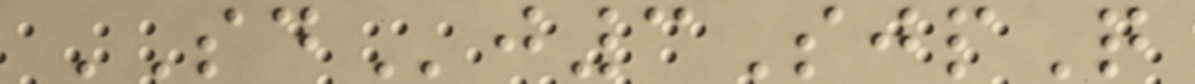SDj3SjpQ
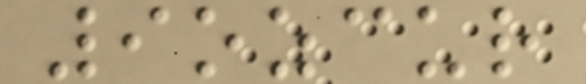9ozcur
